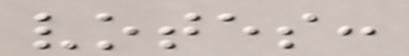votes:
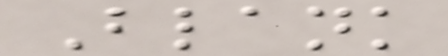Blank
